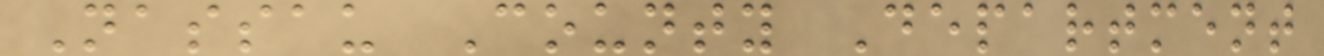Nassau County Department
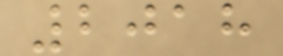2018
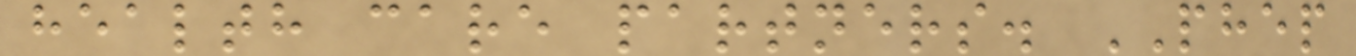health care partners. PHEP
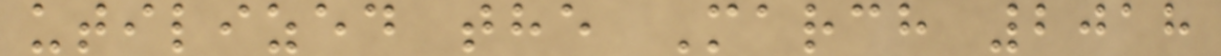utilized the March 2018
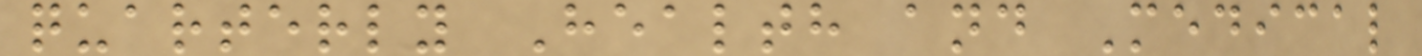quarterly Health and Medical
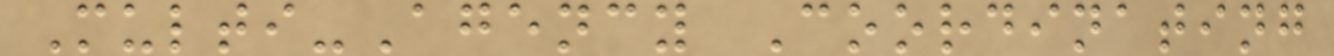Multi-Agency Coordinating
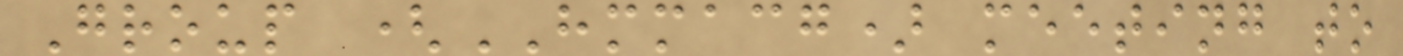Group (HMMACG) meeting to
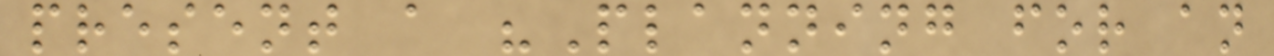present a "Planning for an
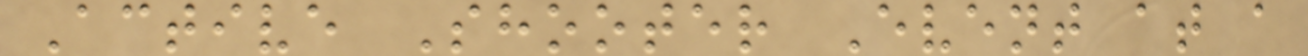Active Shooter Event at a
